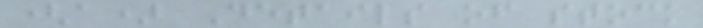(a) Details of stock
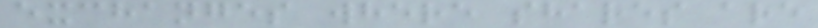exchanges where shares are
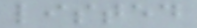listed
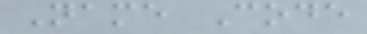Name Code
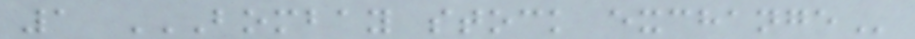1 BOMBAY STOCK EXCHANGE
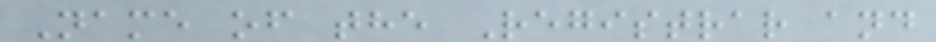Name of the Registrar and
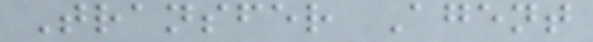Transfer Agent
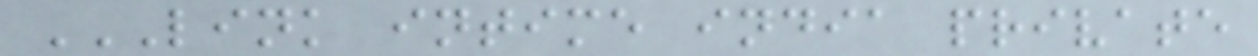LINK INTIME INDIA PRIVATE
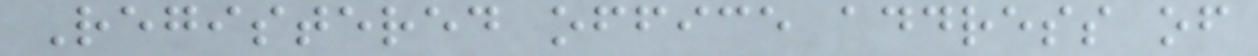Registered office address of
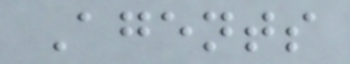Agents
